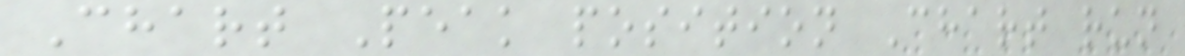Chart Peak position Chart run
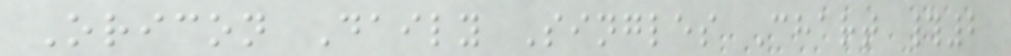Oricon Daily Singles Chart #2
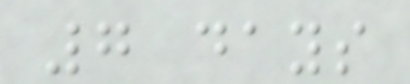7 days
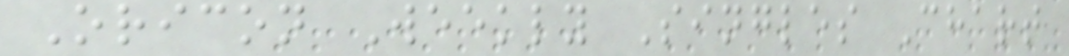Oricon Weekly Singles Chart
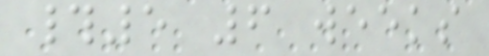#5 6 weeks
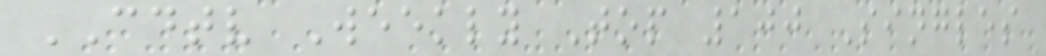CDTV Weekly Top 100 Singles
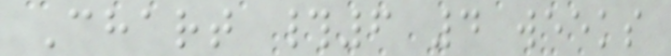Chart #6 4 weeks
